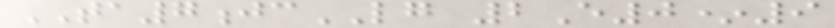TA7jcLG 2E0*9
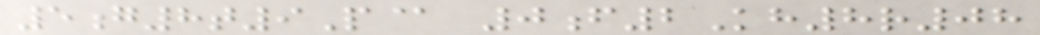5g8t9P@ 0f2Kh8r08
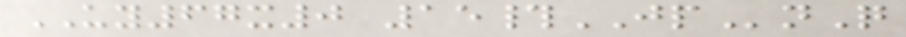UY67x0 15#JPnQ
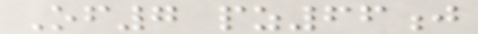Of7 pz66j
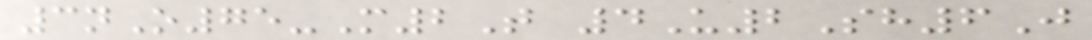3nO75-M2T 4U2Sh6J
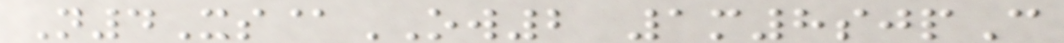N4Xs@OW2 1m8sjpC
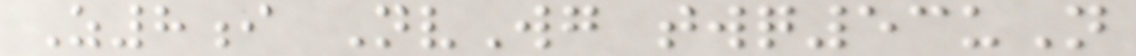Z8i NvWg twq53uN
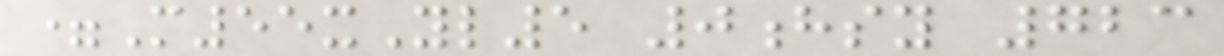=M55xYl5 0hsy 723
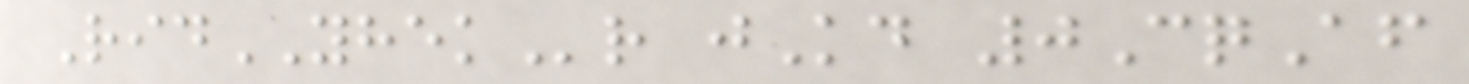RidYHEKr jKd 0CqAf
